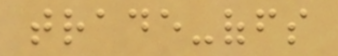trade-offs
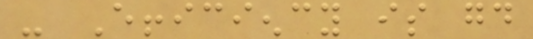- Efficiency is good
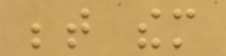between them
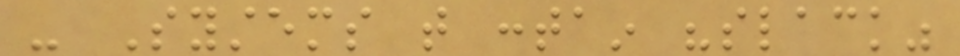- Systems that contain "slack"
